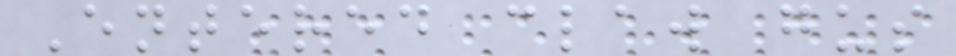Entered claw gus
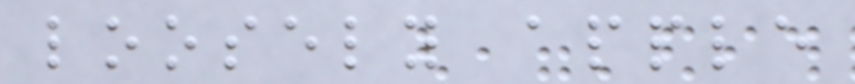loosely apple
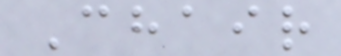Chair
